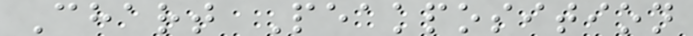Chart Peakposition
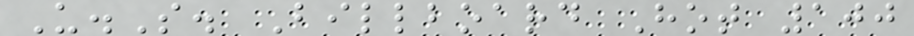U.S. Billboard Hot 100
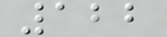122
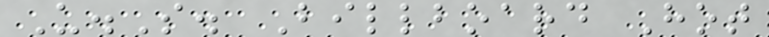U.S. Billboard Hot
